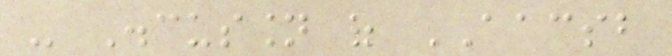- Discussion of AACSB
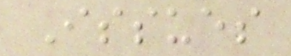Issues
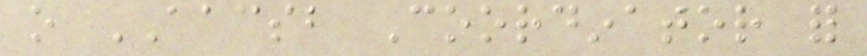o AACSB Coordinator for
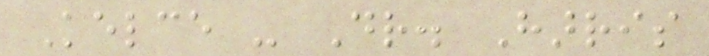Kelce - Dr. Harris
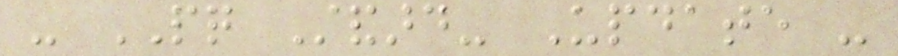- PQ Standard- Update -
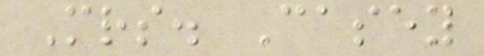Mrs. Casey
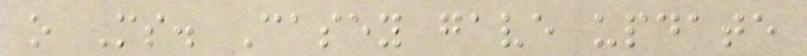o Ms. Casey gave update
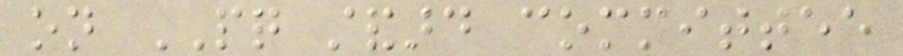on PQ standard committee
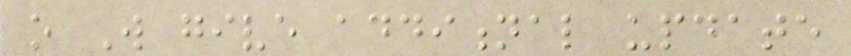o Will give additional update
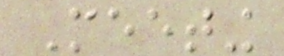Meeting
